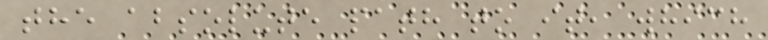the absolute path to it, which
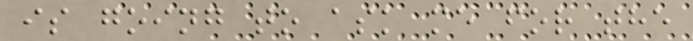is going to ask me for the
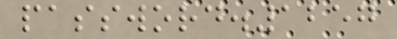password.1257
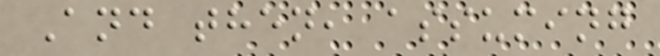And then, assuming
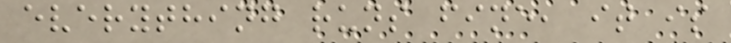everything runs fine, it is
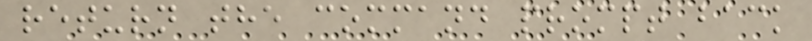return the command prompt back
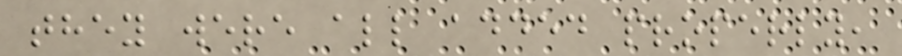they were all added properly,
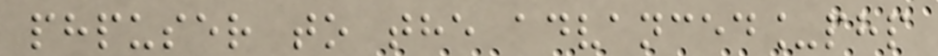phpuser to the advanced_php
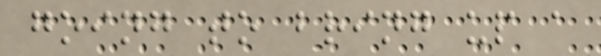going to bring up a
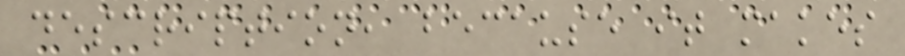description, because it makes
